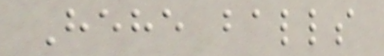Hehe balls
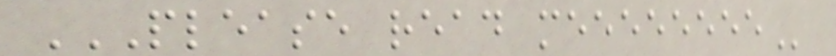PLEASE READ MEEEEEEEE
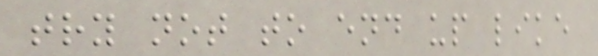try not to end up like
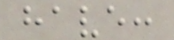have:
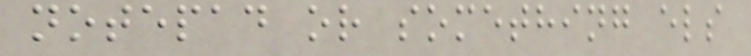notepad or something els
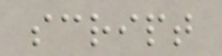script
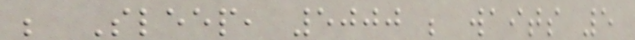; Sleep, 5000 ; waits 5
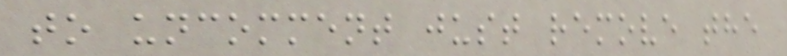to uncomment just remove the
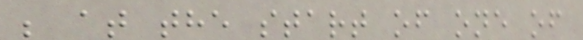; at the start of one of
